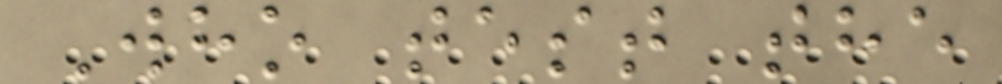Who test the
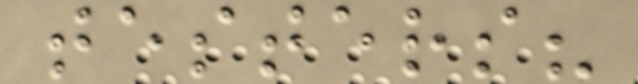testers?
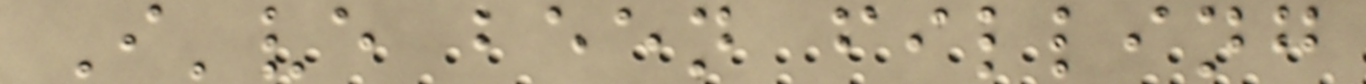I've been filling
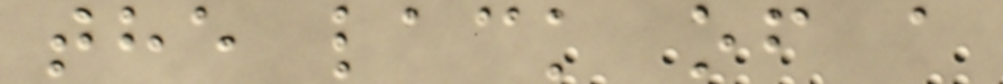the lack of a
